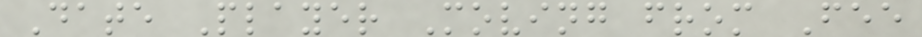Date Player Moving from Fee
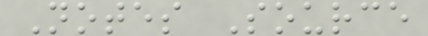Notes Source
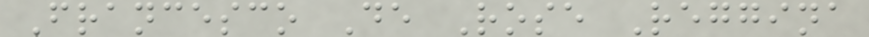Francesco De Rose Reggina
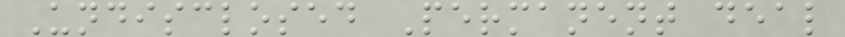Undisclosed Permanent deal
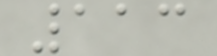113
